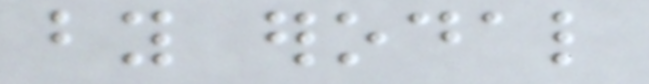by erodal
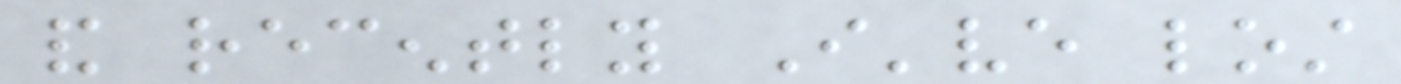and recently I've lost
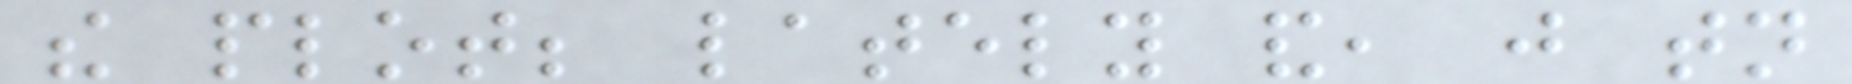the plot; lately and, just tonight
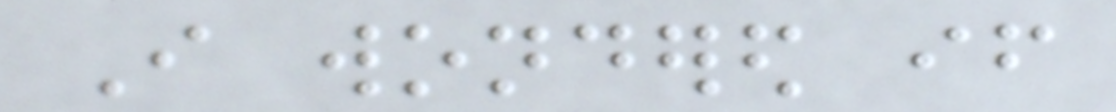I wondered if
